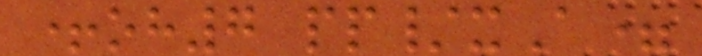+oh7 pp/xA=
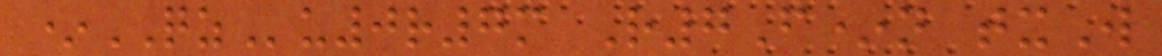*QZu0r7m R7F*n txW
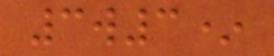3w3*
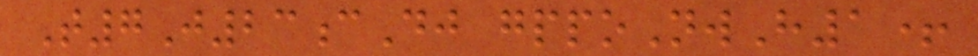T7J23cDj gppoNwH1+
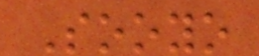Sooyo
